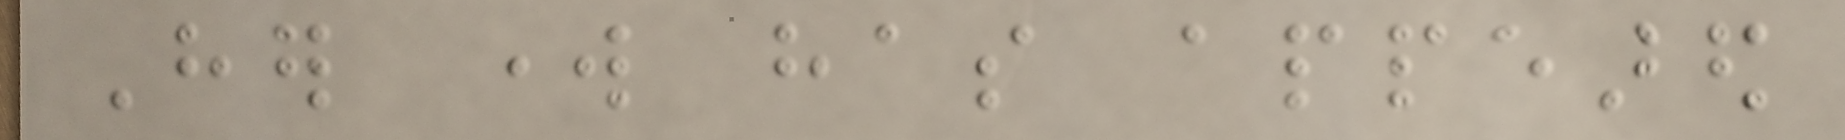Her work has appeared
